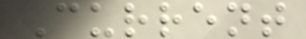Current
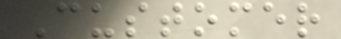Customer
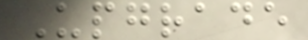Upgrade
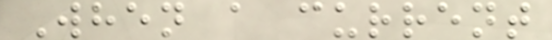When a current
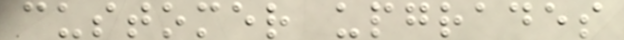customer upgrades
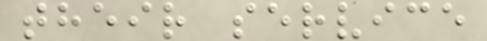their service
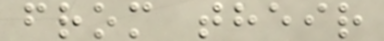from their
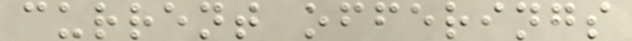current offerings
